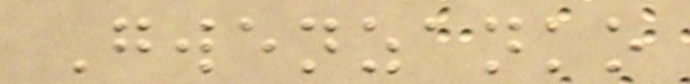Gwenzanko
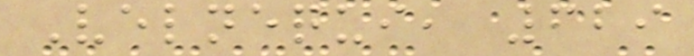Velnequi, 629
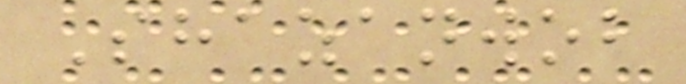Shazanwob
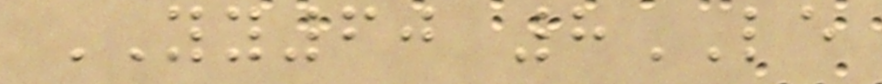YY60 8LE
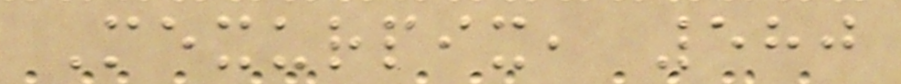Mexurpix, 580
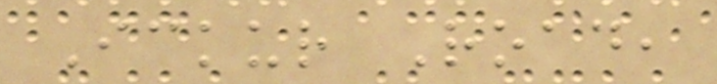Ickur Road,
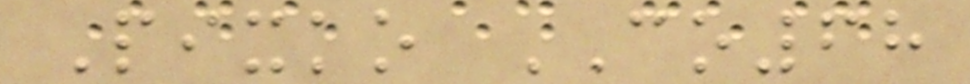Pixko CO68
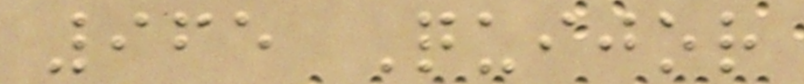965 Quijor
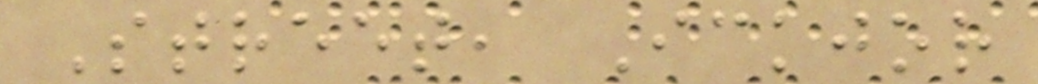Street, Ickjor
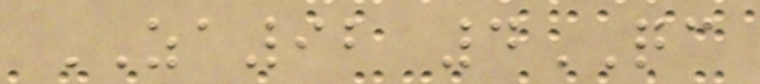ZA92 4QC
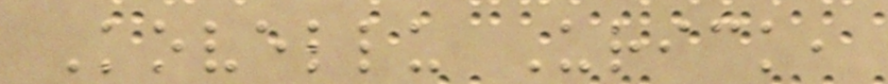Kovellu Urick,
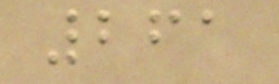261
